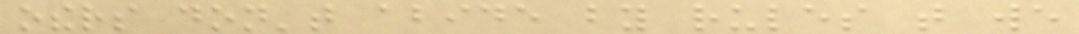others don't abide by rules that we
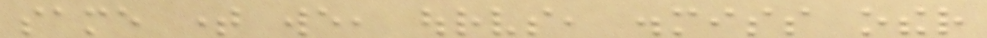same time we, ourselves, dismiss other
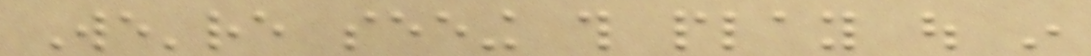We're seeing this play out in
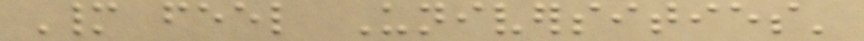Many feel Universities'
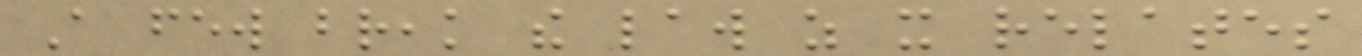A few break the law as it relates
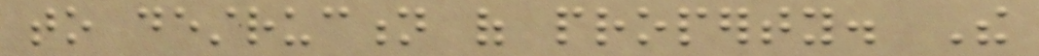to destruction of property. The
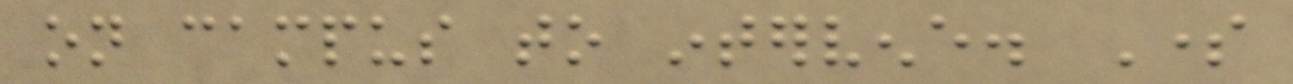on campus to intervene. Some
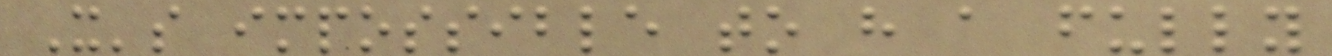It's impossible to have a fully
